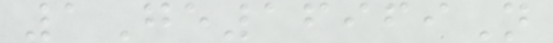1Ge16969N
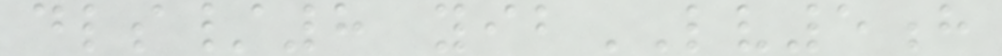dls/8 yibLV5h
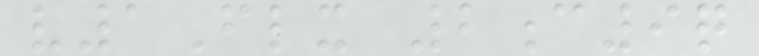v1Flx 2c9q
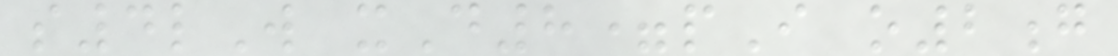s4lW xD8=pI o2g
